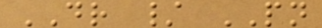DR / PN
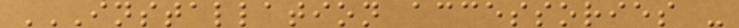INSTALLATION ACCESSORIES -
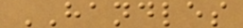HANDLES
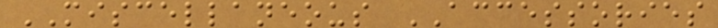MISCELLANEOUS ACCESSORIES
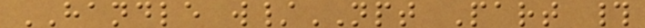HANDLE w/NPT Part #
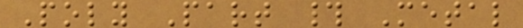Poly Part # Metal
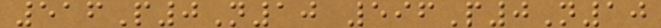516P0N10 596P0N10
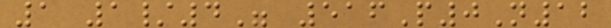1 1/4" 516P0N12
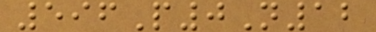596P0N12
